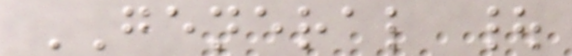GENERAL |
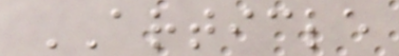ARTICLE
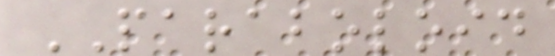PARABOLOID
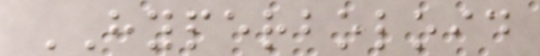HYPERBOLOID
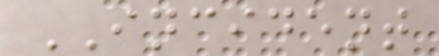INCIDENT
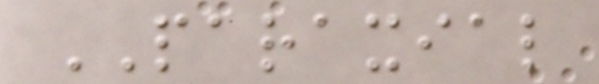PARAXIAL
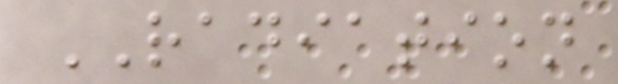RADIATION
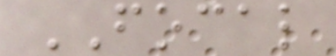FOCAL
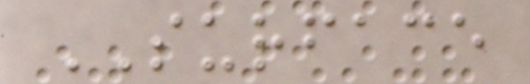SURFACE
